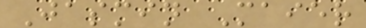Jasmin Maier
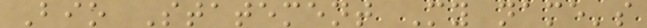Bio Statement My name's
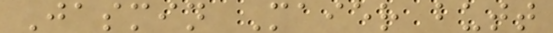Jasmin Maier butt
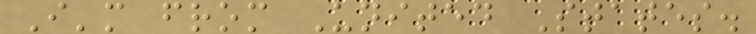I'm from United States.
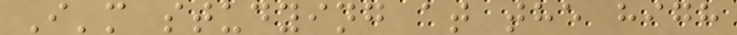I'm studying at the high
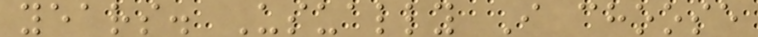years. Usually I choose
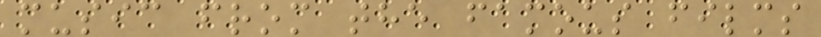music from the famous films
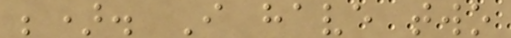;). I have two
